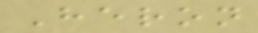Heron
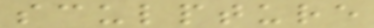sculpture
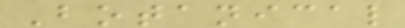Botanical
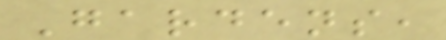Gardens,
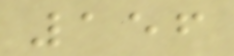156
